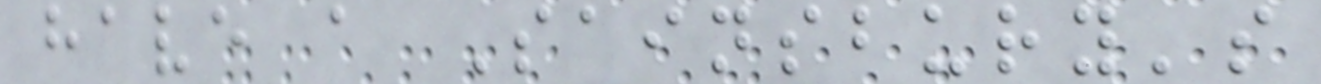have a Sainsbury's
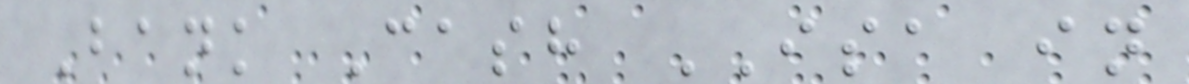Bank Cash ISA in
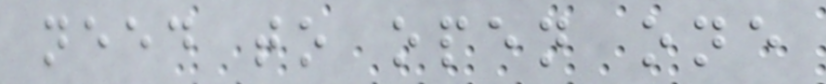need to open one
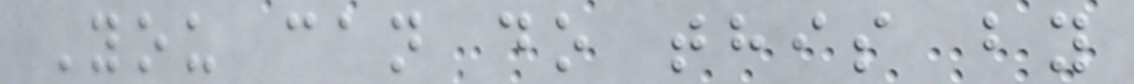You can do this by
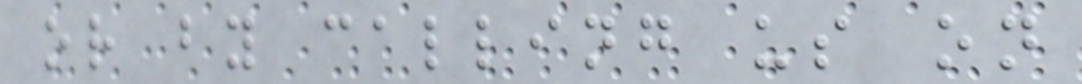or by calling us on
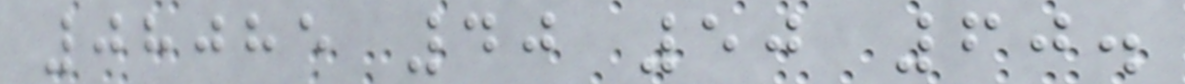08085 40 50 60.
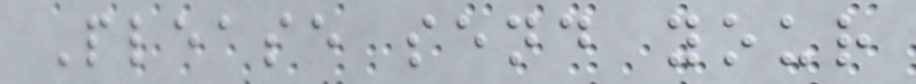Please send your
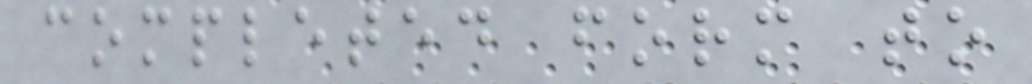completed form to
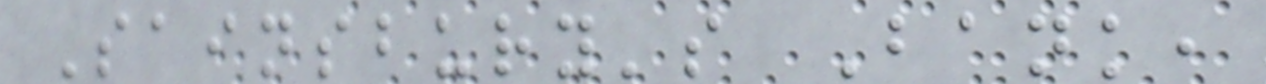Sainsbury's Bank,
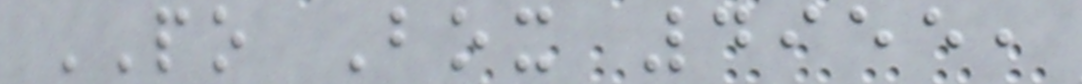PO Box 4955,
